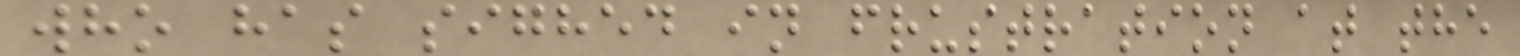who has sighed in frustration at the
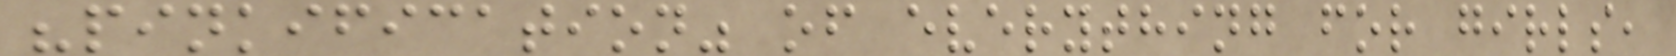"pinkification" of everything for girls,
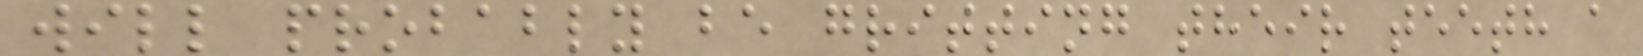will probably be gritting their teeth a
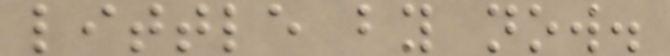little by now.
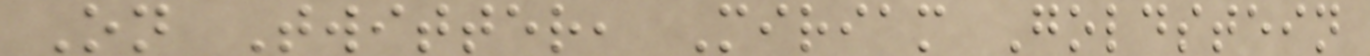On Twitter, Miriam Goldstein
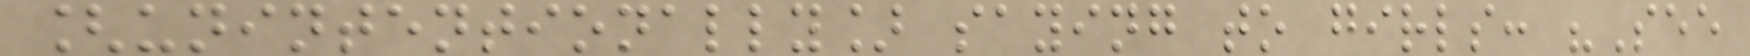[unintentionally] saying to girls: "See
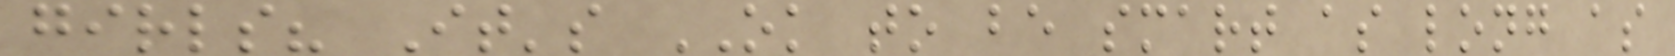girls? It's OK to be smart as long as
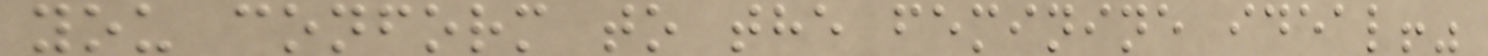you conform to the feminine ideal!"
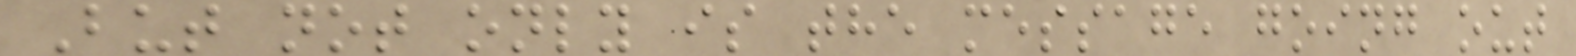But not only is the message going out
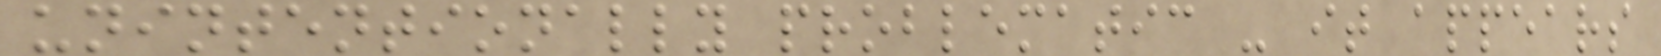unintentionally problematic - it appears
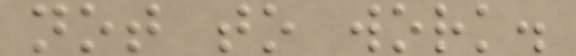not to work.
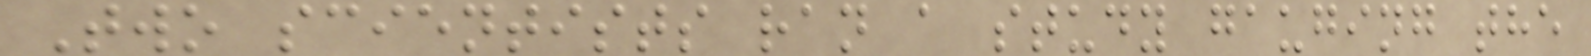Two scientists ran a study gauging the
